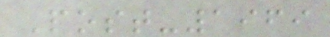Post-1969
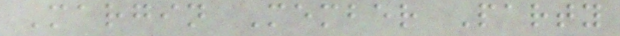Margin Member Party
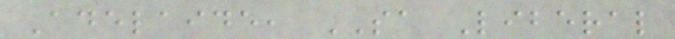Adelaide, SA Liberal
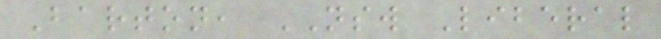Barton, NSW Liberal
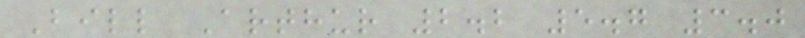Bill Arthur 2.2 5.7 3.0
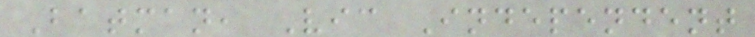Batman, Vic Independent
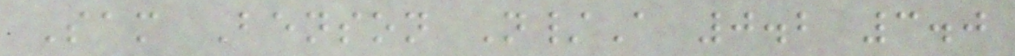Sam Benson N/A 0.2 3.0
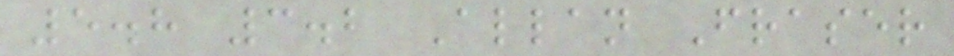5.8 3.2 Allan Fraser
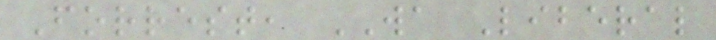Forrest, WA Liberal
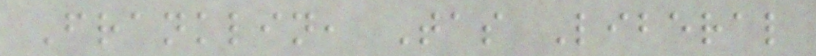Franklin, Tas Liberal
